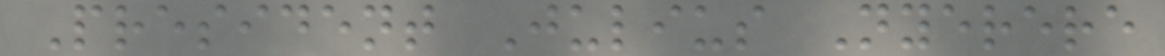President Julius Nyerere
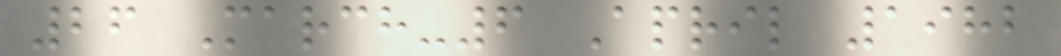26 March-6 April 1982
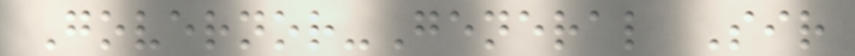Governor-General Sir
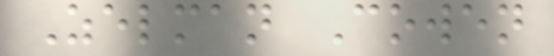Zelman Cowen
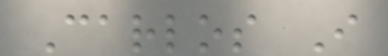Carlos I
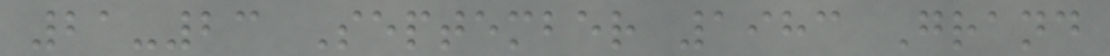21-23 September 1983 Grand
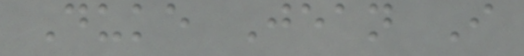Duke Jean I
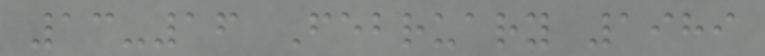13-16 February 1989
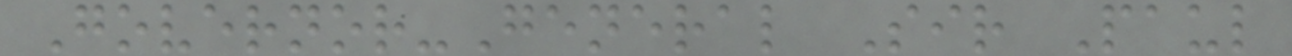Governor-General Sir Paul
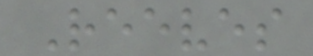Reeves
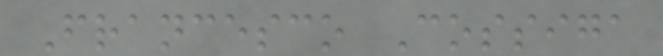Francesco Cossiga
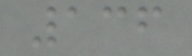136
